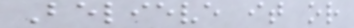Believe it or
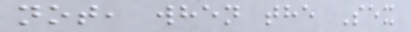not, when the Sex
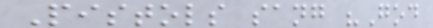Pistols sang "God
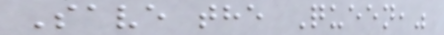Save the Queen,"
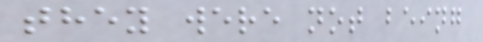they were not being
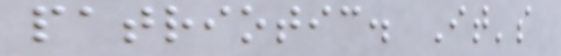patriotic. It's
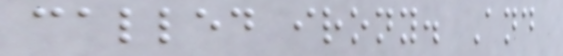called irony. And
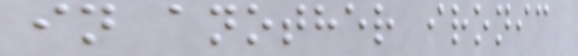in another ironic
